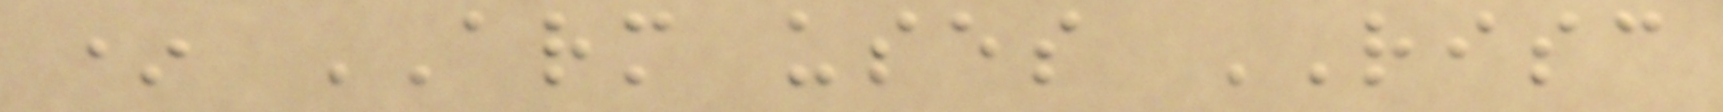* ARM uses RISC
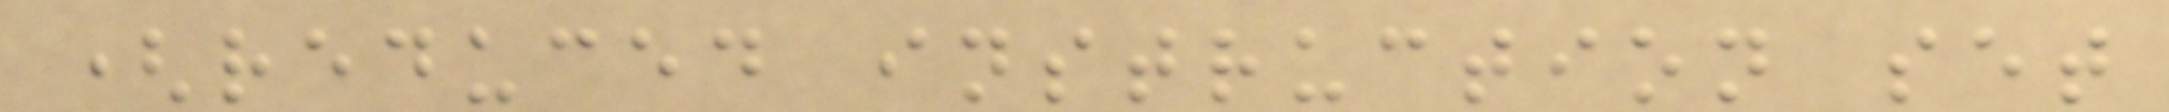(reduced instruction set
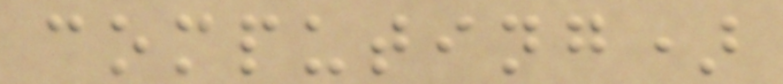computing)
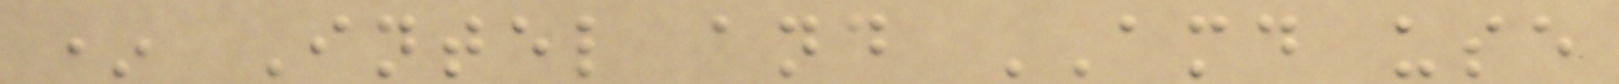* Intel and AMD use
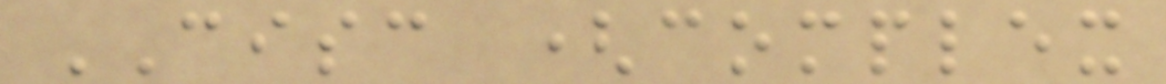CISC (complex
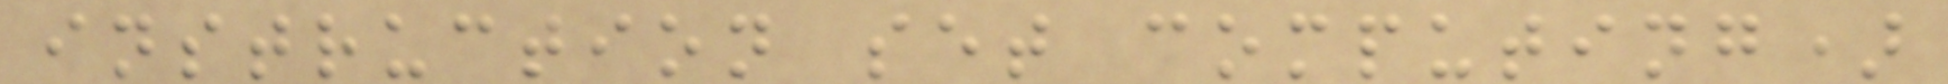instruction set computing)
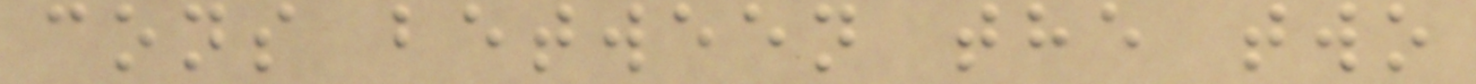cons between the two
